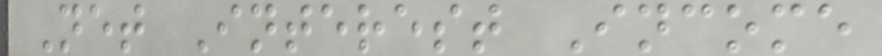Net Interest Income
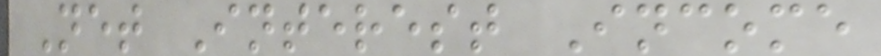Net Interest Income
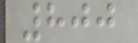800
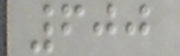600
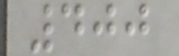400
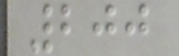200
